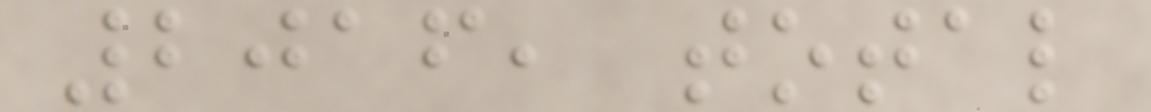2016, total
